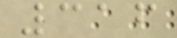316
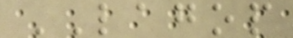LAGOP
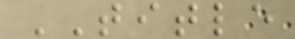TITLE
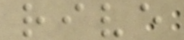rive
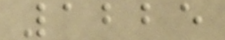1225
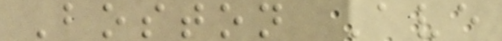Boston Ave
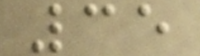35
